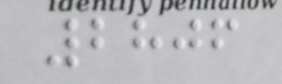2806
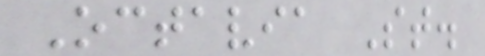Octavia St.
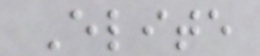Elite
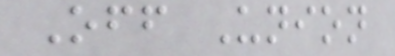Off Union
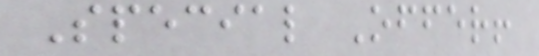Special Offer!
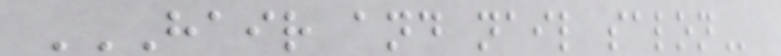HAIR AND NAIL SALON
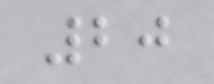20
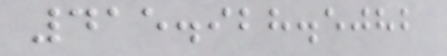415.928.5082
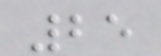25
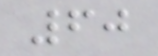60
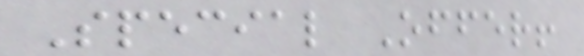Special Offer!
